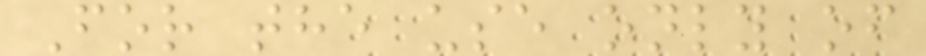For the use only of
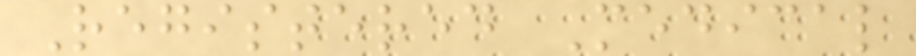Registered Medical
